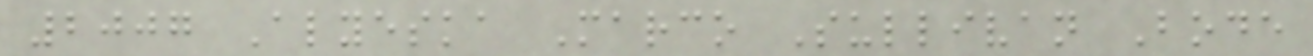2007 Alyeska Marco Sullivan Bode
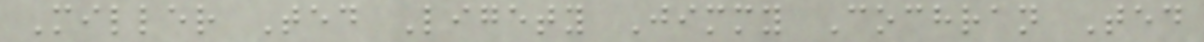Miller Ted Ligety Jimmy Cochran Ted
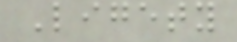Ligety
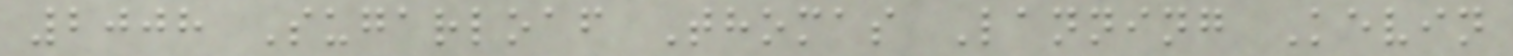2008 Sugarloaf Thomas Lanning Kevin
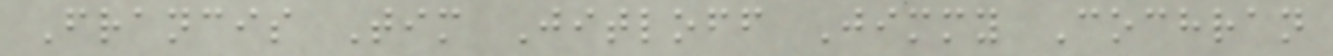Francis Tim Jitloff Jimmy Cochran
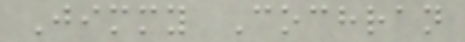Jimmy Cochran
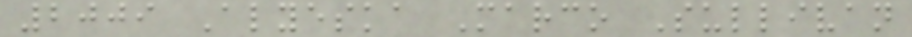2009 Alyeska Marco Sullivan
